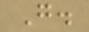G.
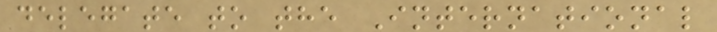delegate to the International
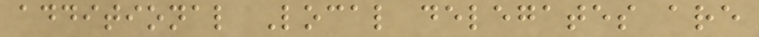additional Local delegates are
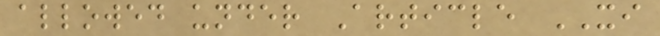allowed under Article XI
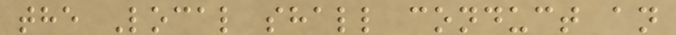the Local shall conduct an
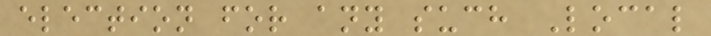election for any such Local
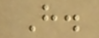H.
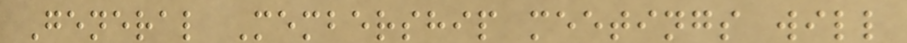General Membership meetings will
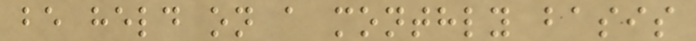be held on a monthly basis
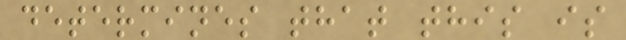determines that this is
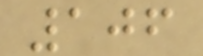106
